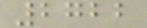2722
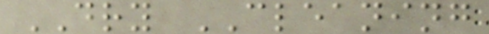DRY CLEANING
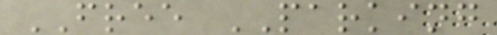FREE PARKING
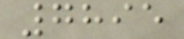7895
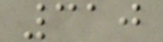310
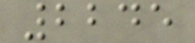2245
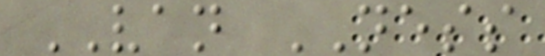VAN NESS
